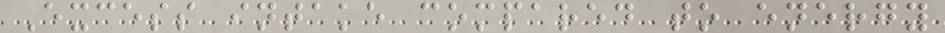Excess intake compared to energy
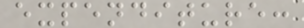expenditure:
